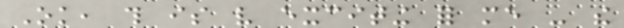Ok, this is very exciting for me - the
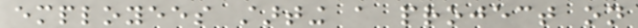employees starting a project on
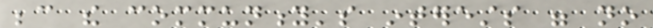because the community's interests were no
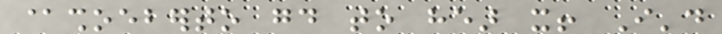@shoeberto good to hear it! I'd
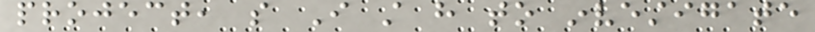project, so I still have to investigate
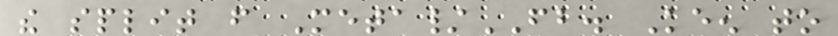the split from Meta/FB. Keen to
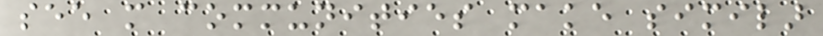see more communities make similar
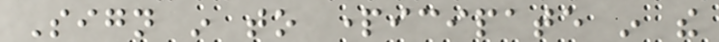Sign in to participate in the
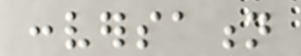conversation
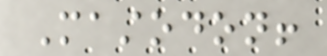Mastodon!
